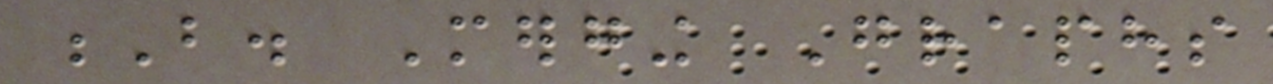B. Merging Graphs
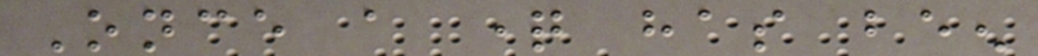Once a question has been
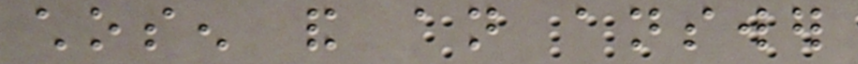chosen and an answer
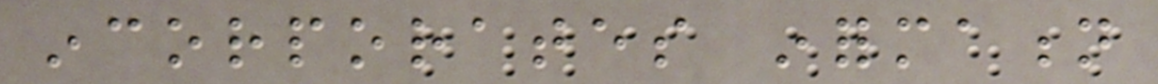incorporates information
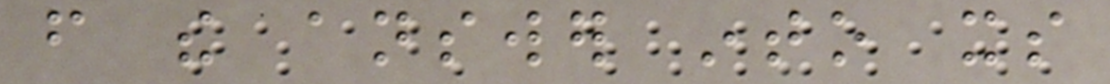from the answer into its
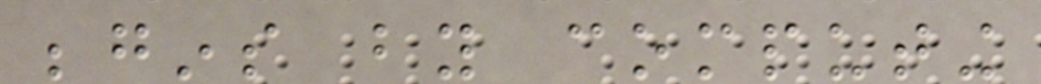begins by computing
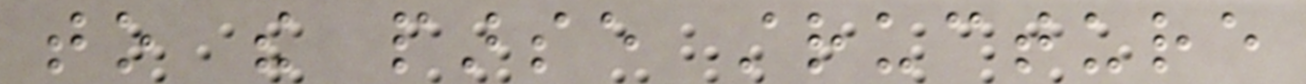to the parse structure
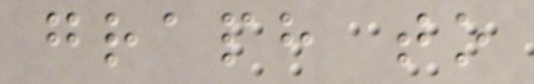graph to
